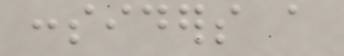considers a
